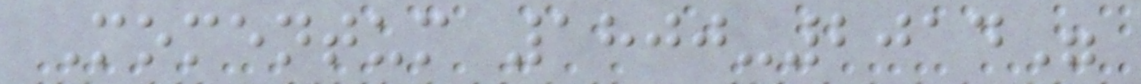Momentum 1800-2014"
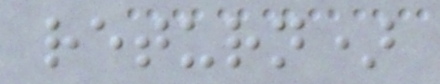return)
